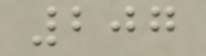207
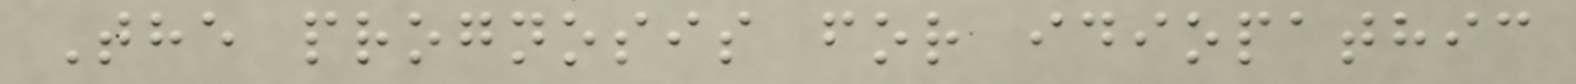The prognosis for idiopathic
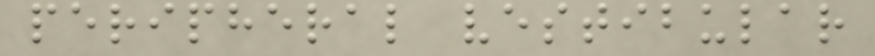peripheral vestibular
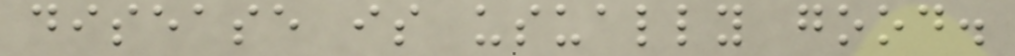disease is usually good.
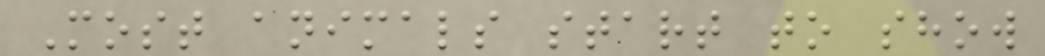Most animals start to show
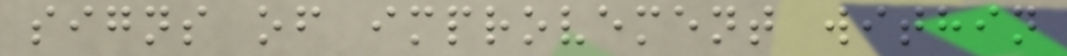signs of improvement within
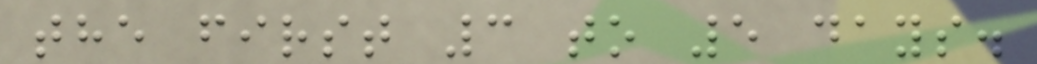the first 3 to 5 days.
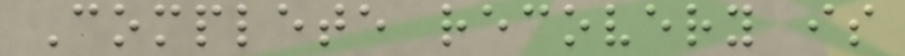Complete recovery is
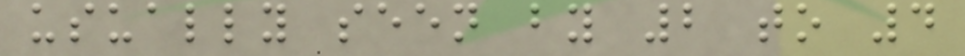usually seen by 2 to 4
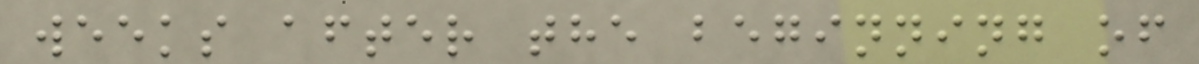weeks after the beginning of
